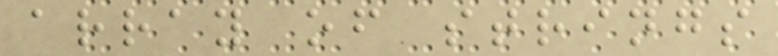array of strings
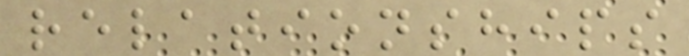relationships
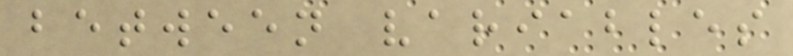between variables
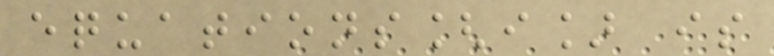equations[i] is
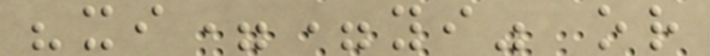"xi==yi" or
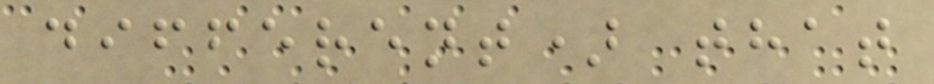different) that
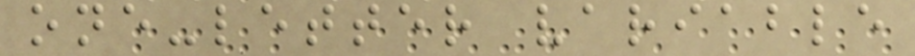one-letter variable
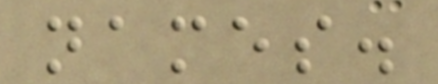names.
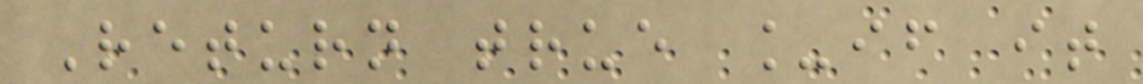Return true _if it
